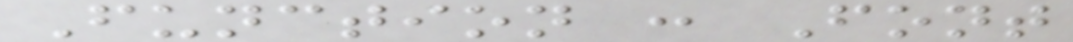Function : Font
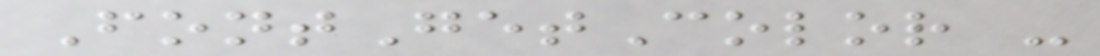FontGetColor -
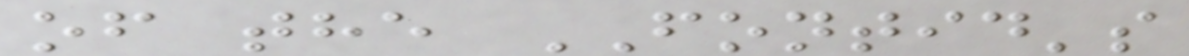of the FONTID's
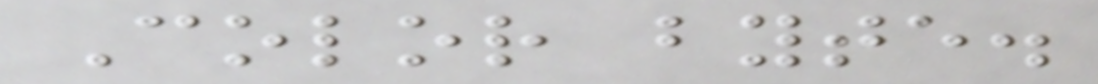Color byte.
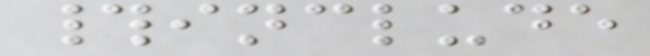#include
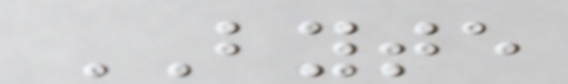BYTE
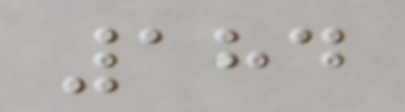184
